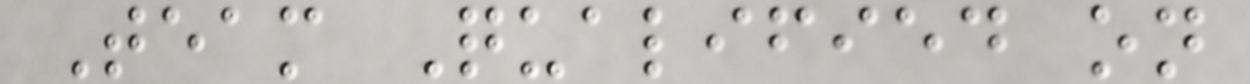Team Qualified on
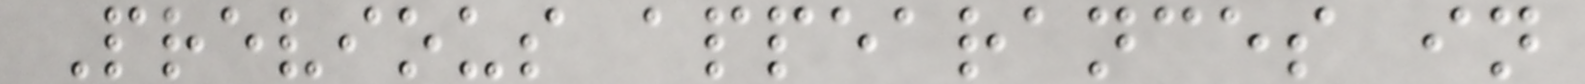Previous appearances in
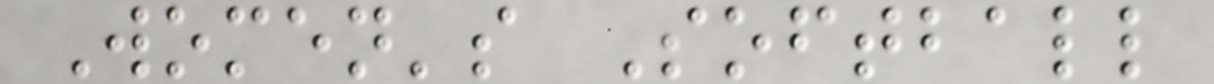Women's Softball
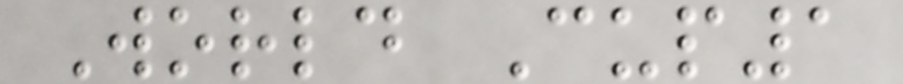World Cup1
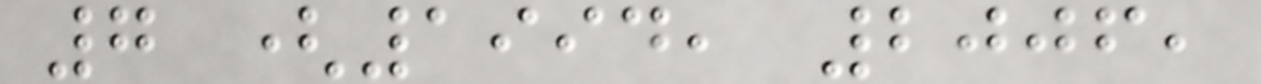7 (1994, 2006,
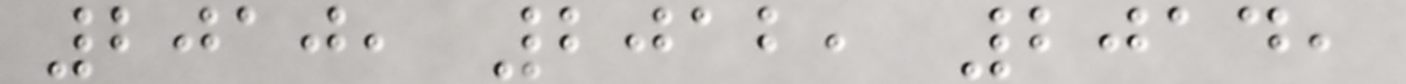2010, 2012, 2014,
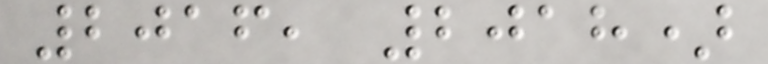2016, 2018)
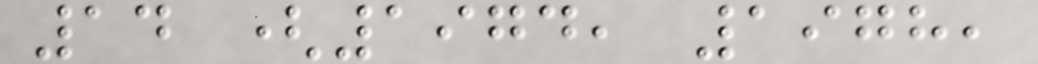14 (1974, 1978,
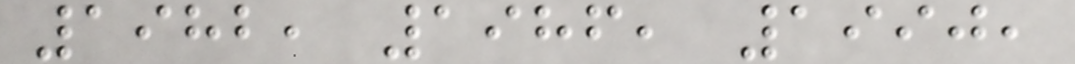1982, 1986, 1990,
